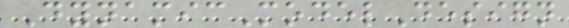DynamicModelDesign
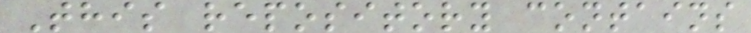This repository contains
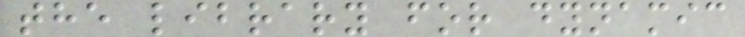the library for dynamic
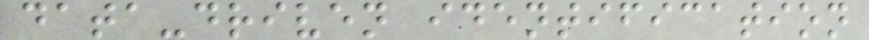data-driven identification
